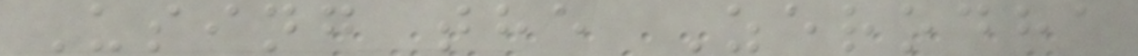Using the Zerodha
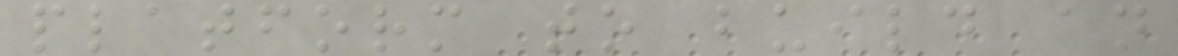platform to build an
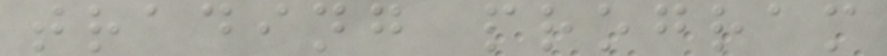trading program
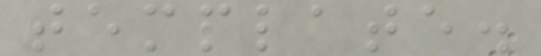template.
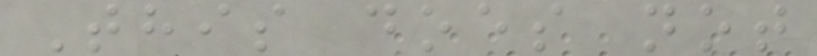This does not
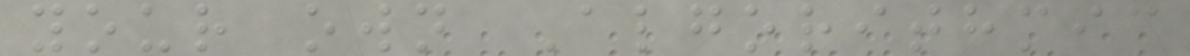your own Algorithmic
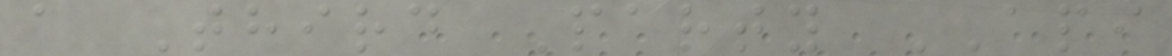a Third Party API
